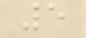5
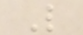L
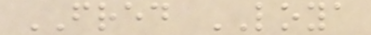FRED LOYA
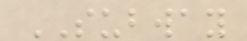SUBWAY
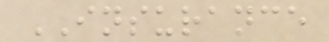INSURANCE
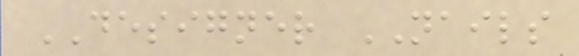DESIGNER NAILS
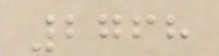2768
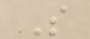S
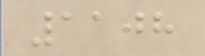1108
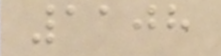1108
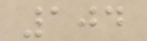104
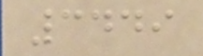3449
